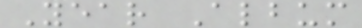Year Album
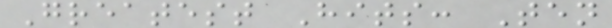Greatest Hits: Ten
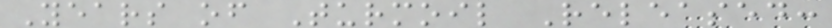Years of Turmoil Released:
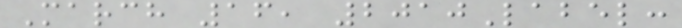March 16, 2010Label:
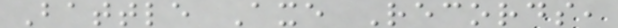Battle Axe Records,
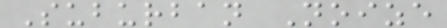Suburban Noize
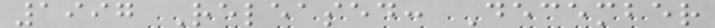1997 Released: December
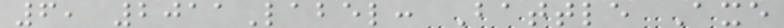6, 2011Label: Battle Axe
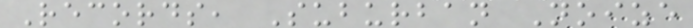Records, Suburban Noize
